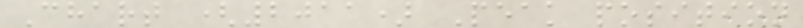Chart (2011) Peak position
